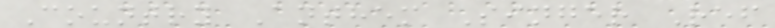Country Anthem Singer Ref
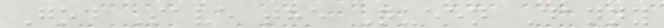God Save the Queen Danny
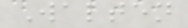Walten
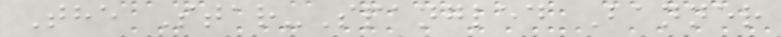The Star-Spangled Banner
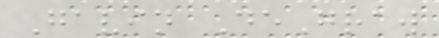Gavin DeGraw
